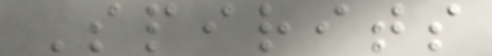Spirits
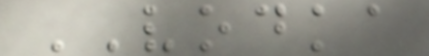VODKA
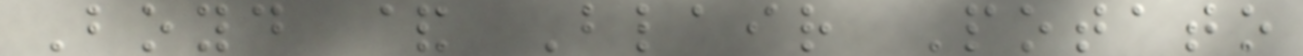Boyd & Blair Potato
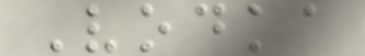Vodka
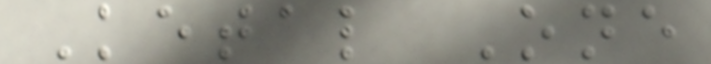Ketal One
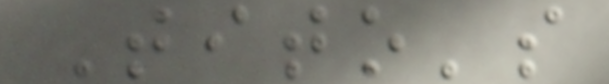Tito's
